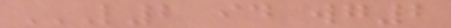L2 ID WG2
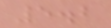5.2
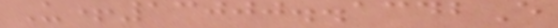U+13000..1342E
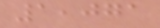1,071
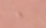,
